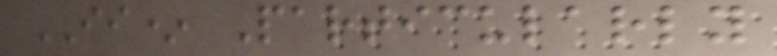II* Particularly
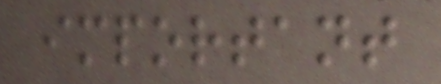important
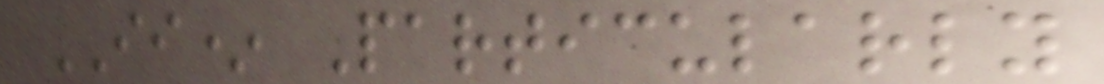II* Particularly
